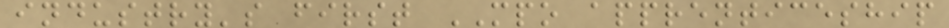industry's first MPO apprenticeship
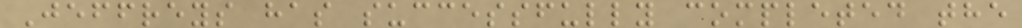Jeffreys has successfully completed the
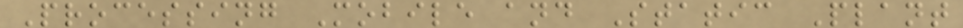Processing Mobile and Static Plant
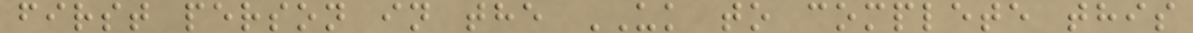first person in the UK to complete this
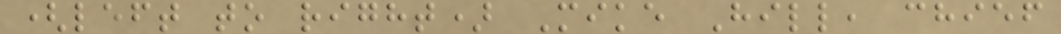(left to right) Mike Hill, chief
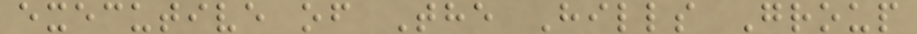executive of The Hills Group
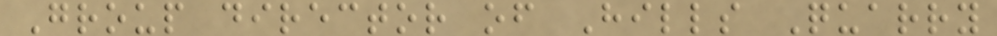Group director of Hills Quarry
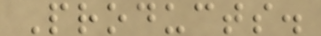Products.
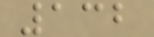132
